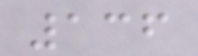136
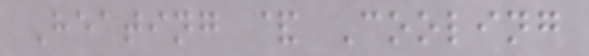Heating & Cooling
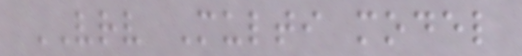VRV Multi model
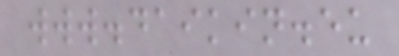www.daikin.eu
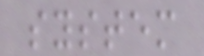system
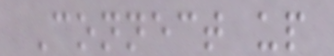Connect up
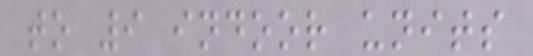to 9 indoor units
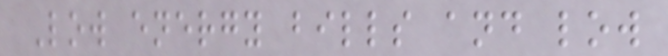Low energy bills and low
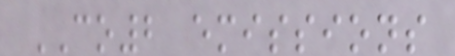CO2 emissions
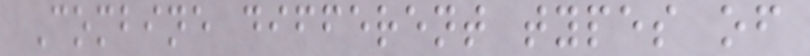Combine different types of
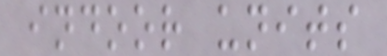indoor units
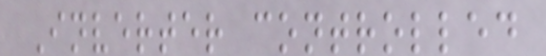Inverter controlled
